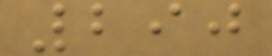290
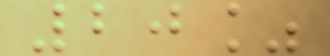20%
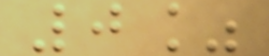0%
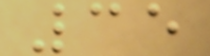35
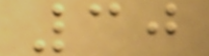30
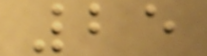25
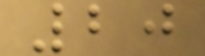20
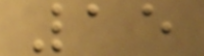15
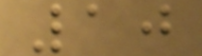10
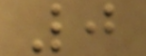0
